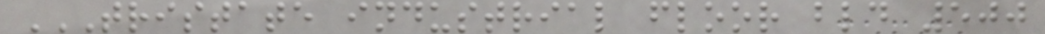TRISTATE INDUSTRIAL FLOOR BLD 500
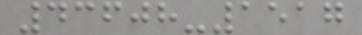43608-1517
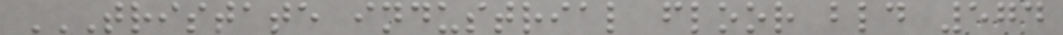TRISTATE INDUSTRIAL FLOOR BLD 574
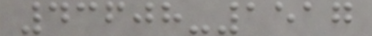43608-1517
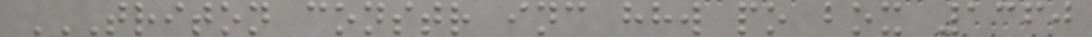TRITON CONSTR INC HHW PO BOX 1360
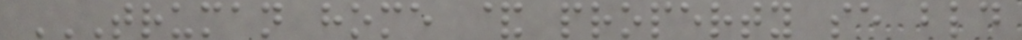TRUMAN HOME & PROPERTY SE BLD
